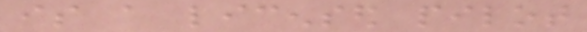is a licensed pilot
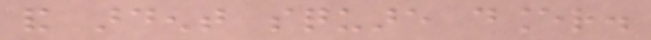and ardent square dancer.
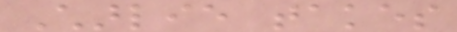Charlie takes
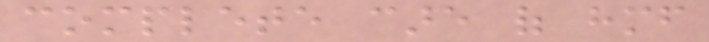complete care of himself
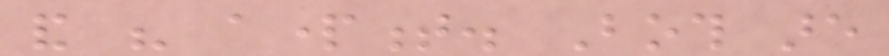and his apartment. Both are
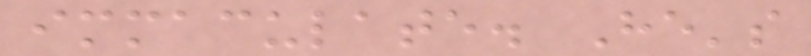immaculate. He's
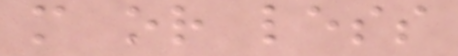more or less
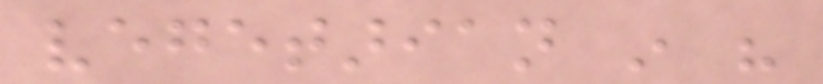vegetarian in his
